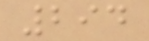294
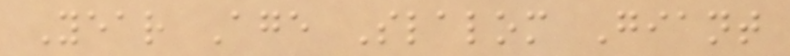Year Age Slalom Giant
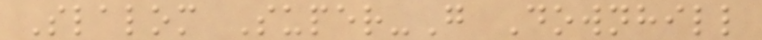Slalom Super-G Downhill
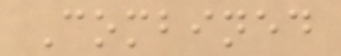Combined
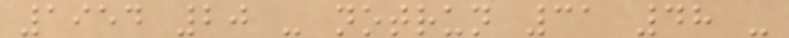1954 20 - notrun 31 48 -
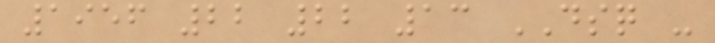1956 22 22 13 DSQ -
